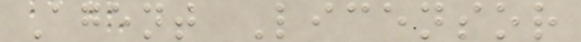Agent Licensor
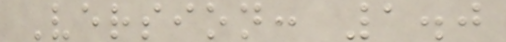Version: 1.0
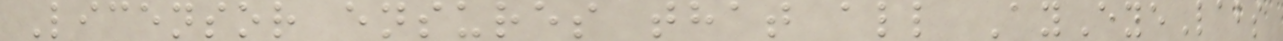Licensor ensures that all AyEyeLabs
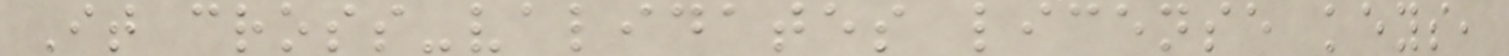It cross-validates license keys,
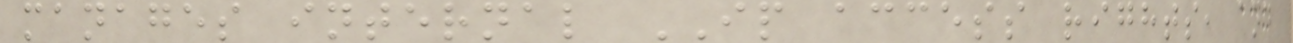manages internal IP access rights, and
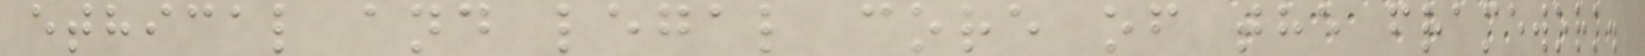ethical and legal core of the framework.
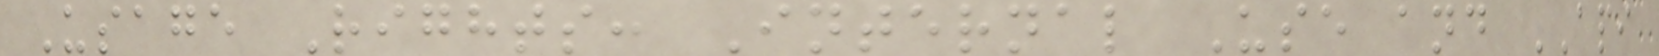Usage Rights: Internal Use and API
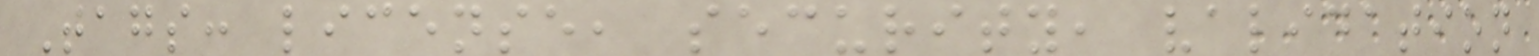Tags: license, security, validation
